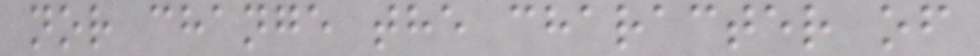nor change the character of
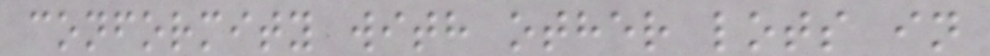conformity with other lots in
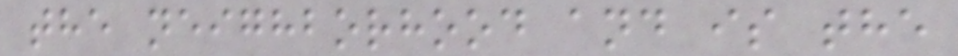the neighborhood and is the
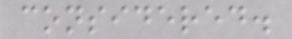considered.
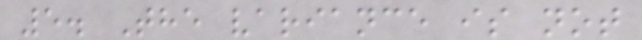5. The variance is not
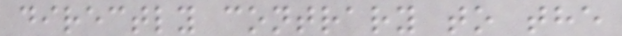directly contrary to the
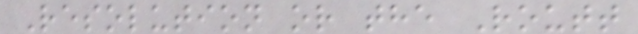Resolution or the Routt
